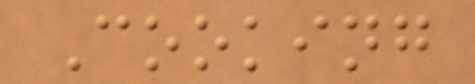Cooking
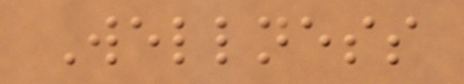Wellness
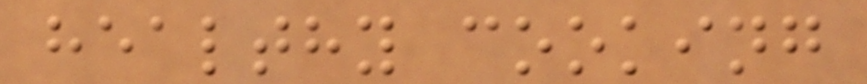healthy cooking
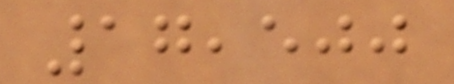17,500
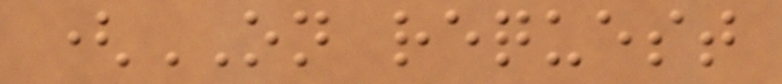(ON request
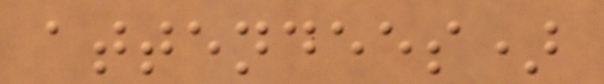attendees)
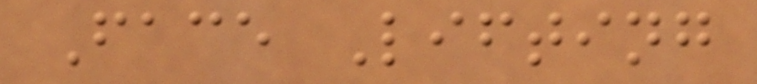Face Lifting
